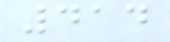414
